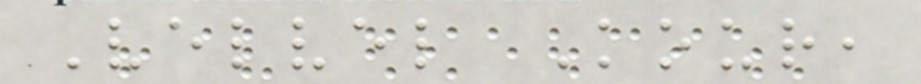Velvel Kour,
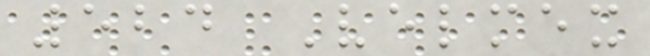524 Velmex
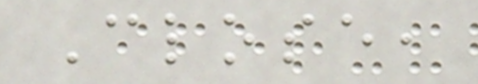Close,
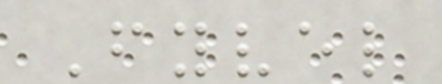Fyvel
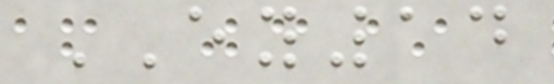EY14
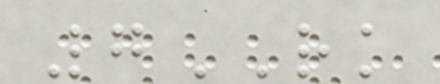7RK
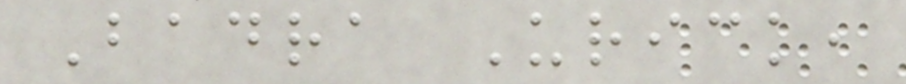Badra Urick,
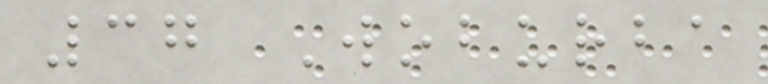37 Woburba
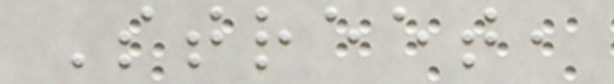Street,
